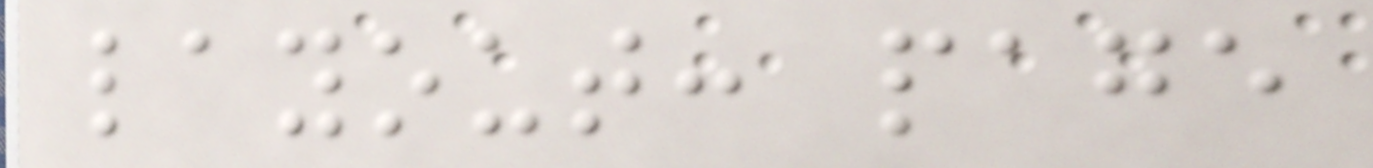layout: page
